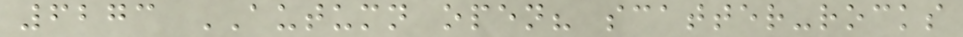6273 AUTUMN open? scatter-rocks
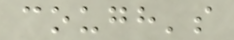cough's
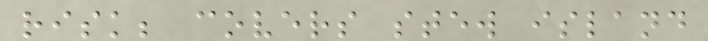risk; covers stew island
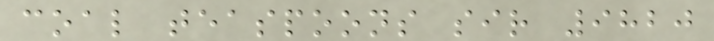coal teaspoons sir 9820
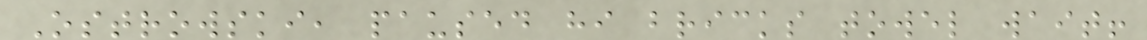Ostrowski, paused hi bricks towel wait!
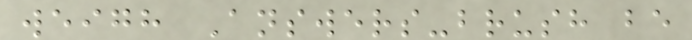weigh Answers-brush be
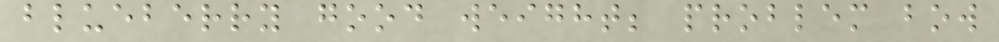blueberry good weight; problem bow
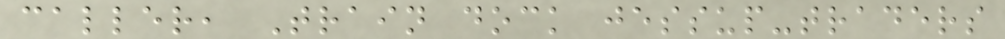caller, Train dock jessup-traders
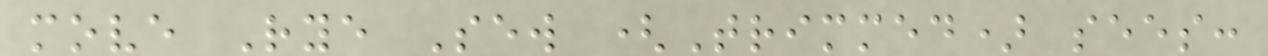move Rye Sew (Trimmed) sees:
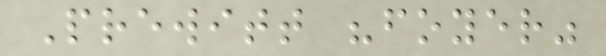Prewitt "foyer"
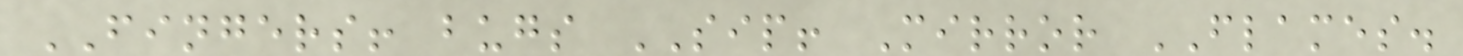FINGERS! bugs SIP! Mirror FLAMES.
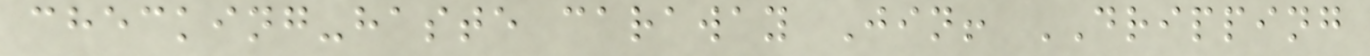checking-haste caraway Jin! DRIPPING
